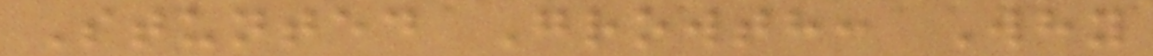Stunted Growth: Why
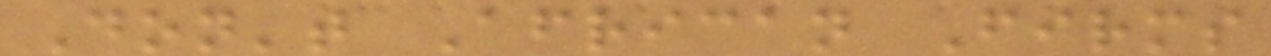Don't African Firms
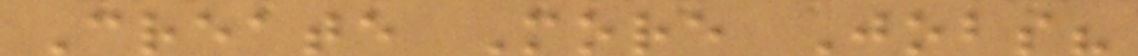Create More Jobs?
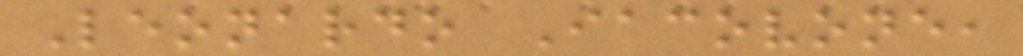Leonardo Iacovone,
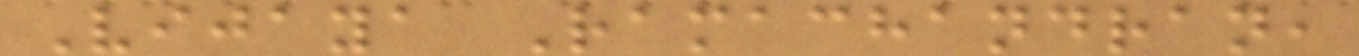Vijaya Ramachandran,
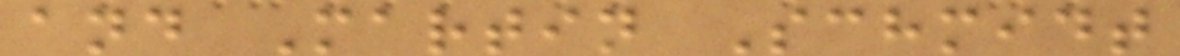and Martin Schmidt
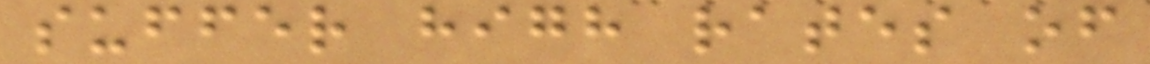suffer high rates of
